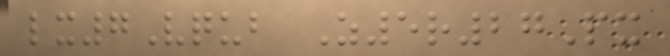lx7Vqub Z5r27Px
